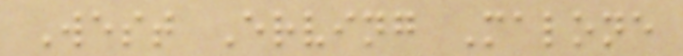West Erving Malone
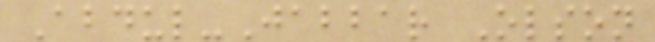Abdul-Jabbar Olson
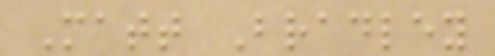Matt Bradley
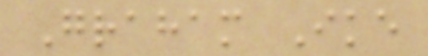Graham Ike
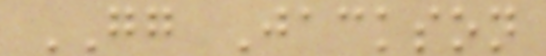GG Jackson
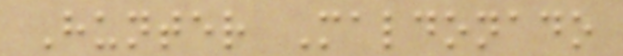Hunter Maldonado
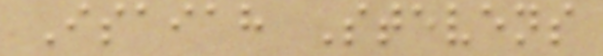Isaiah Stevens
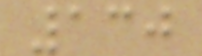130
